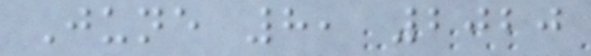June 8, 2020
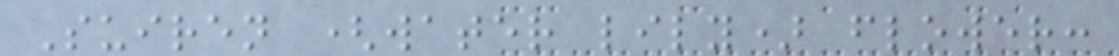Suiren (water lily) flower:
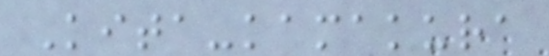Kita-kamakura
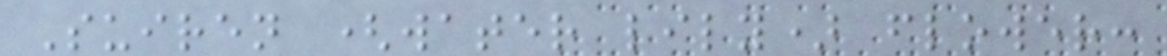Suiren (water lily) flower:
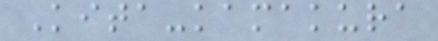Kita-kamakura
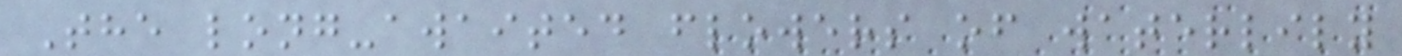The long-awaited flowers of waterlily
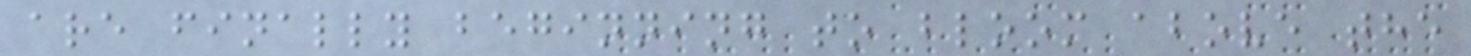are finally beginning to bloom above the
